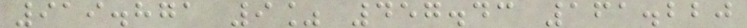919.871 9% 457.43 161.220
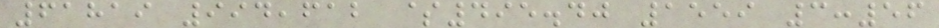61819 994,612 $495.40 1559 3:56
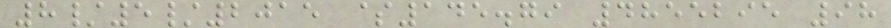8/5/2015 $145.79 4855295 98
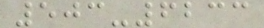503-6233
